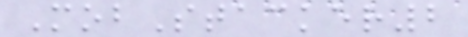MobStacker2
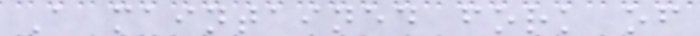A maintained fork of
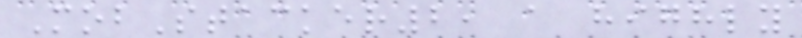MobStacker2, a highly
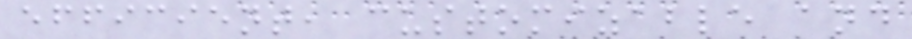efficient, customizable and
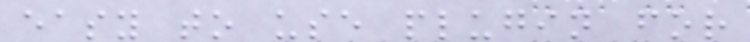easy to use plugin for
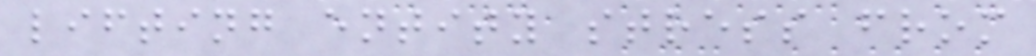lifting entity stress from
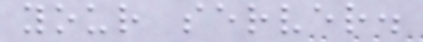your server.
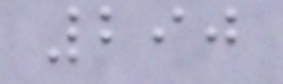290
